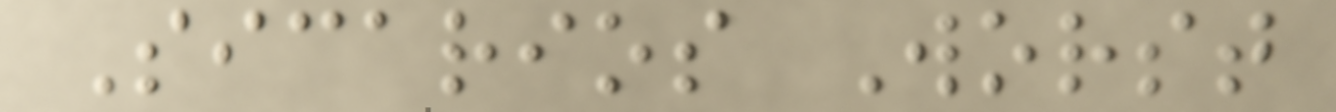Sicarios Worst
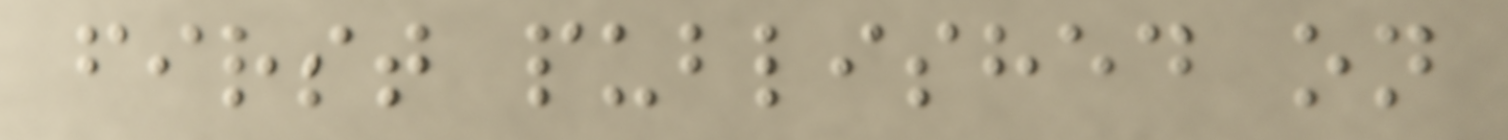first published on
